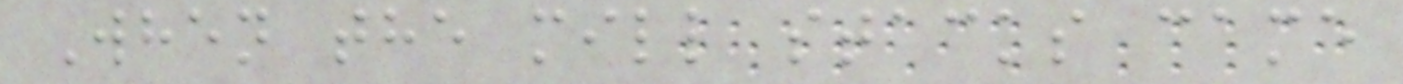When the mill stacks came
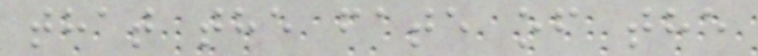that the fate of the
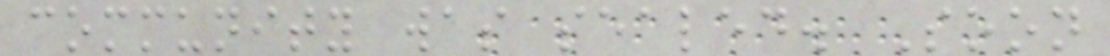community was sealed. Soon
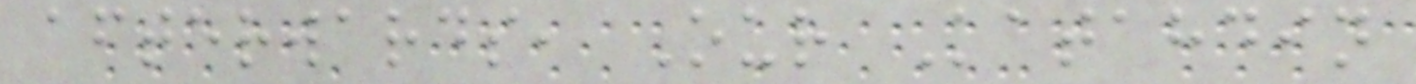afterwards, Our Katahdin
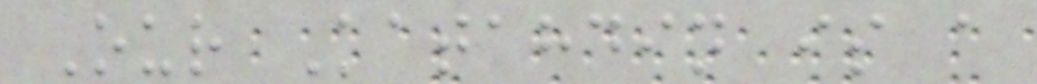Our Katahdin is a
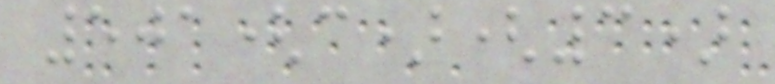501(c)(3)
